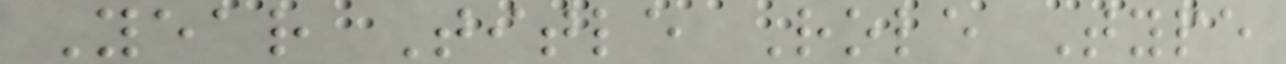Year Title Role Type
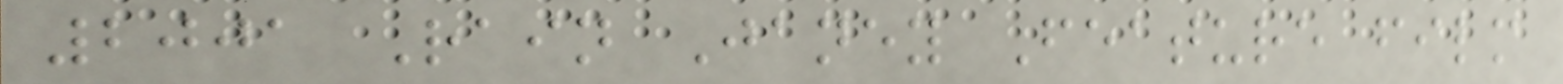2001 Rain Janey Feature film
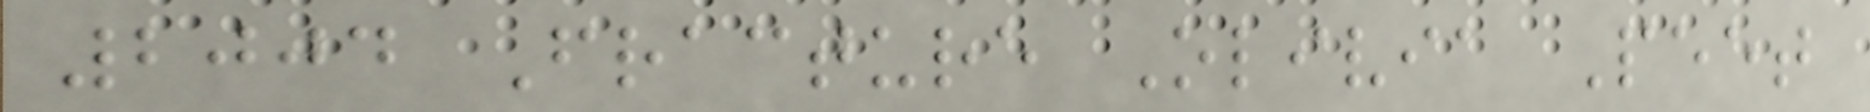2004 Fracture Olivia Peet
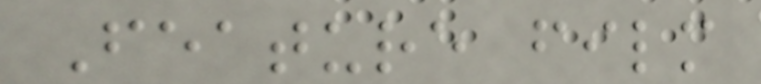Feature film
